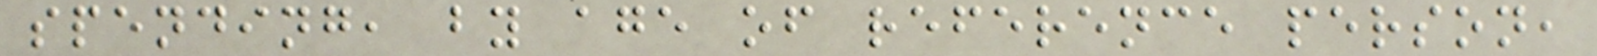spending, by age of reference person,
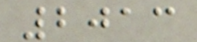2013
